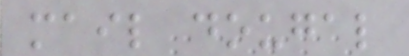mail dougal
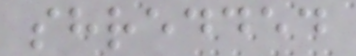shredded
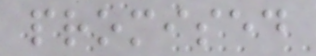promised
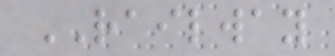RAILWAY
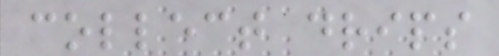collect drips
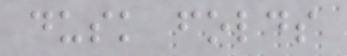dusk folds
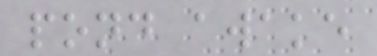pond awake
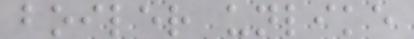boiler unlike
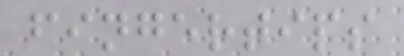fingertips
